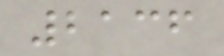2136
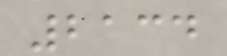2134
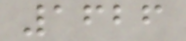1626
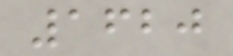1620
